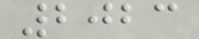2023
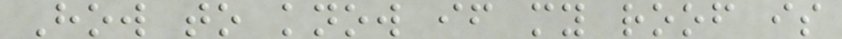How to know if my roof is
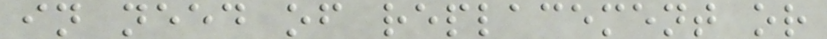in need of replacement or
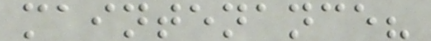maintenance?
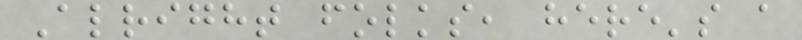Alright folks, here's a
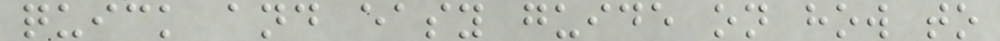quick and easy guide on how to
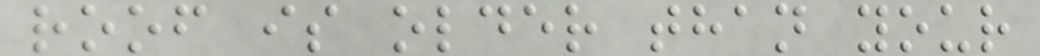roof is older than your
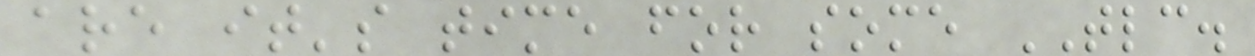are it's time for some TLC.
